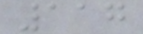117
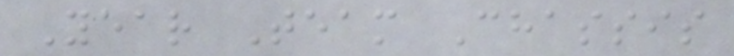Year Team Chassis
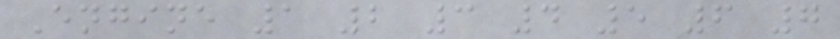Engine 1 2 3 4 5 6 7
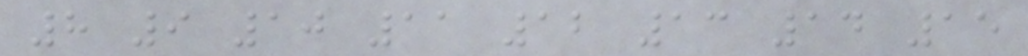8 9 10 11 12 13 14 15
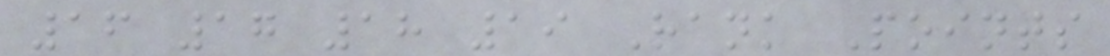16 17 18 19 Rank Points
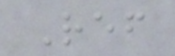Ref
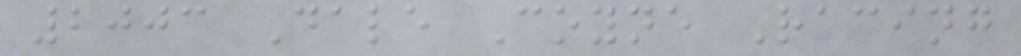2003 Dale Coyne Racing
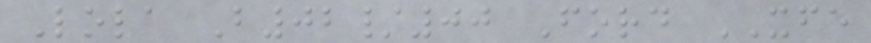Lola B02/00 Ford XFE
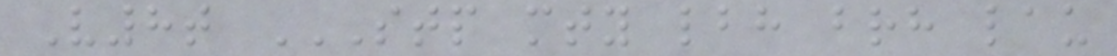V8t STP MTY LBH BRH LAU
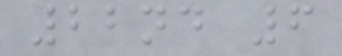22nd 6
